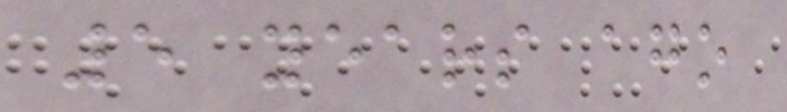5 years ago
